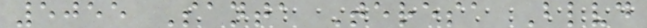5055 Santa Teresa Blvd
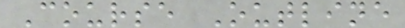Course Outline
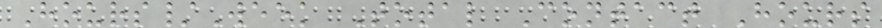Hours/Week Total Contact Hours
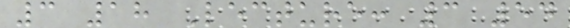3 18 Lecture: 3 54
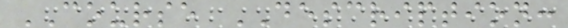COURSE DESCRIPTION:
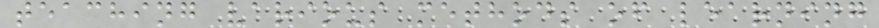teaching various methods of learning
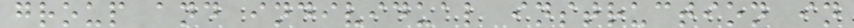group and individual instruction in
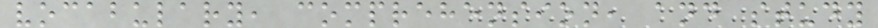vocabulary, comprehension, and study
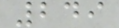249
